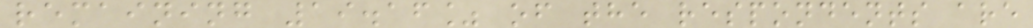remaining 19.16% of the respondents are
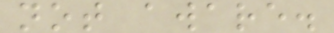not aware.
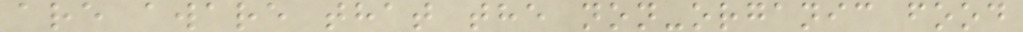are aware that the non-organic food
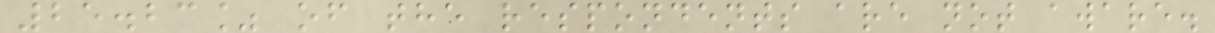25.23% of the respondents are not aware.
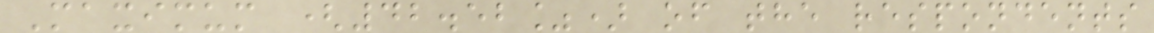Maximum (42.52%) of the respondents
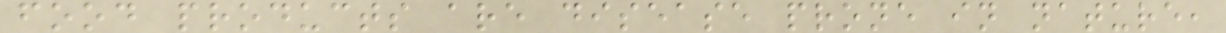food products are disease prone in nature,
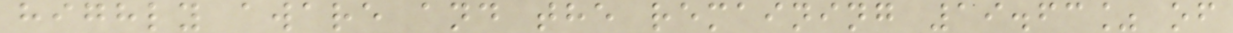highly aware and the remaining 19.63% of
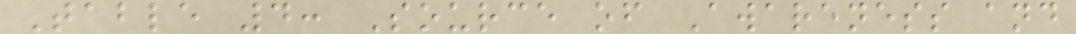Table 4: Source of Awareness and
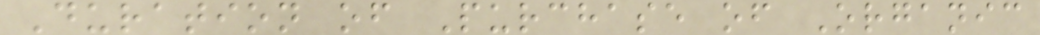Duration of Purchase of Organic
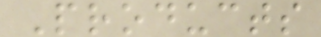Products
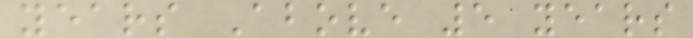years Above 5 years
